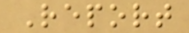Report
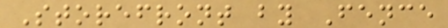Storefront by Fence
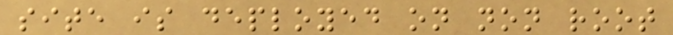site is deployed on non root
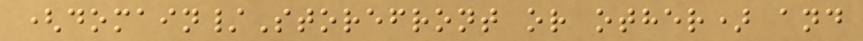(domain/Storefront or other) and
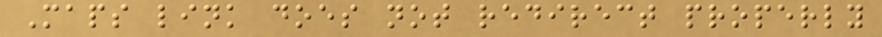Maps link does not redirect properly
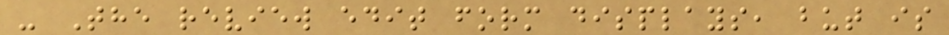- The review edit form displays, but is
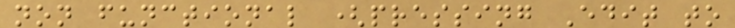non functional (pressing Edit to
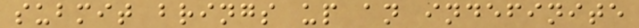submit brings up an indefinite
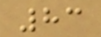83
